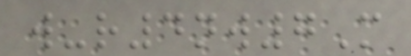w-r4nw7M
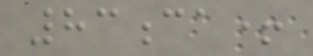83ca+
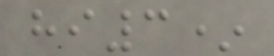hi3*
